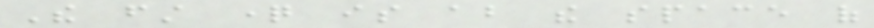The first question is about the space of
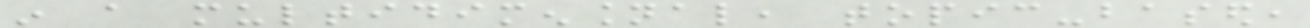in a multidimensional, topic-based,
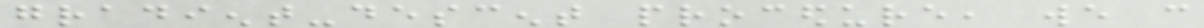gradient-descent procedure, we can
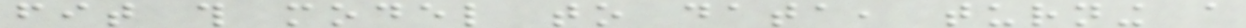fit this model to data, turning a
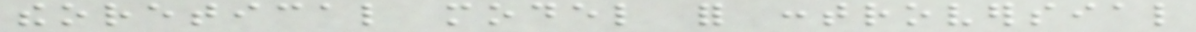theoretical model for controversial
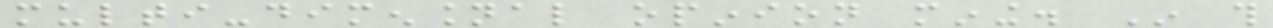multi-dimensional opinion mining. In this
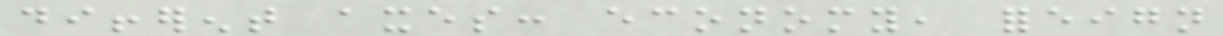different axes: economy, foreign
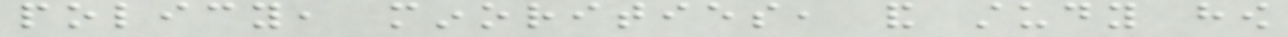policy, minorities, and study how
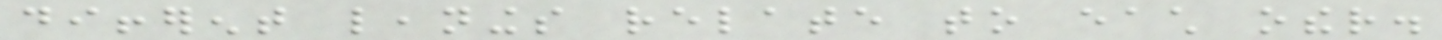different leanings relate to each other.
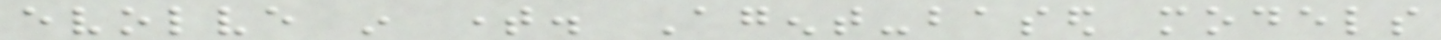evolve in time. Agent-based models
